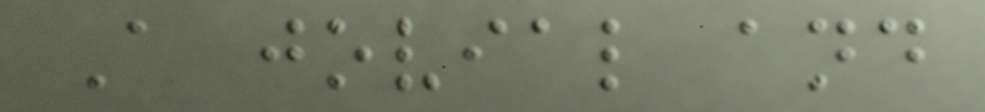A jovial and
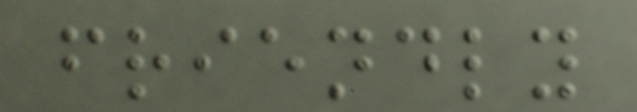friendly
